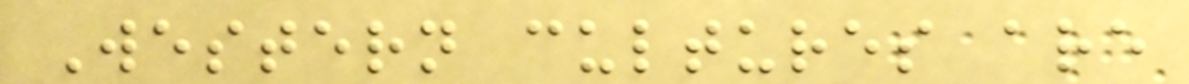Western cultures are
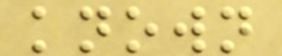known
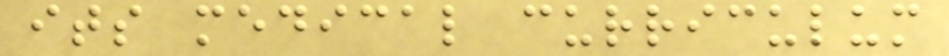its medical curriculum
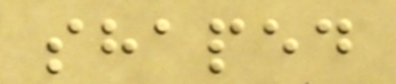shaped
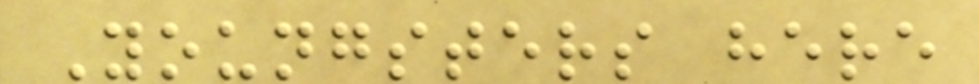Youngsters here
